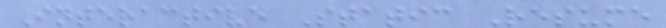Interactive Static Resume
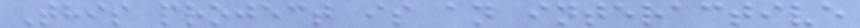This project is an interactive
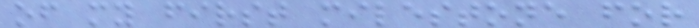of my first milestone for
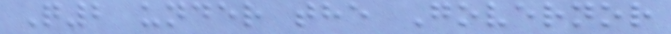Q2 under the Governor
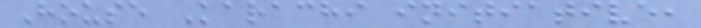House Karachi initiative,
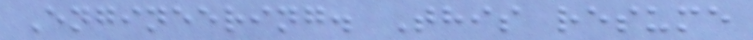Engineering. This resume
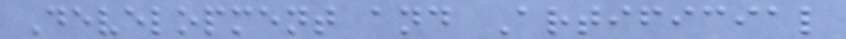Development and Artificial
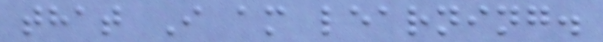that I am learning.
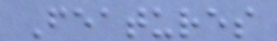Features
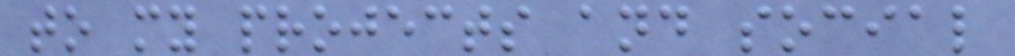to my projects and social
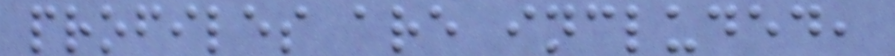profiles are included,
